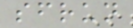sfrun
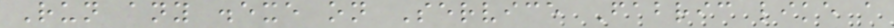Run any .exe on Service Fabric like a
